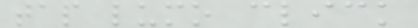tap lumo click
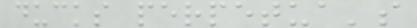ducks perpetua's
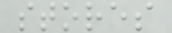stores
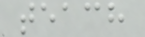teach
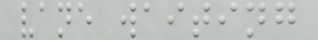vane waiting
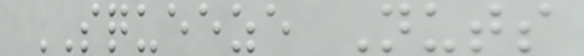SQUEEZE Nuts
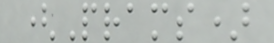(Prams)
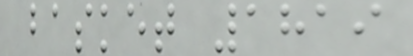basket 1819
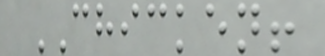CHICKEN!
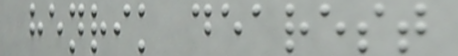henrik dearest
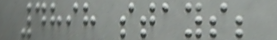4898 stays;
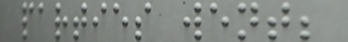parties went;
